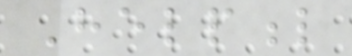Helpful
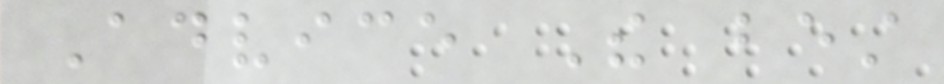Advice The best
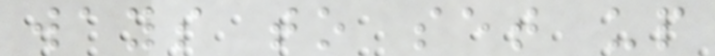ways to set up
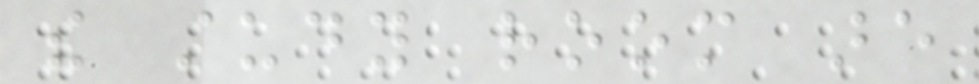the study room are
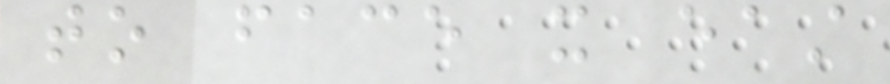to face it east
